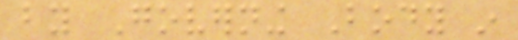by Governing Body in
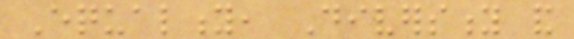Equality, Diversity and
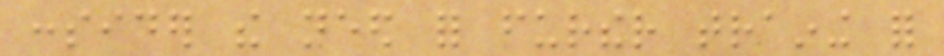consider the need for further training for
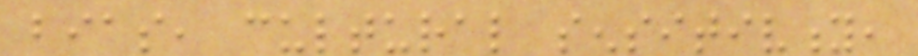bias, cultural sensitivity,
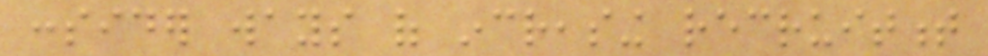consider ways of increasing recruitment
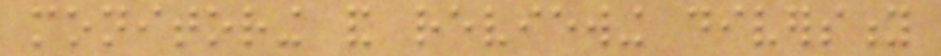monitoring and reviewing diversity
